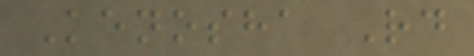Kenosha Rd
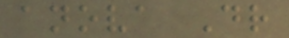anova Dr
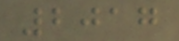2017
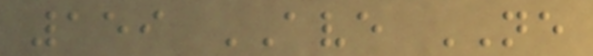159 AVE NE
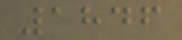1846
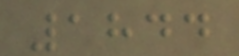1844
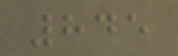845
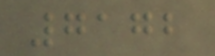7172
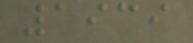1939
